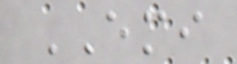EMI
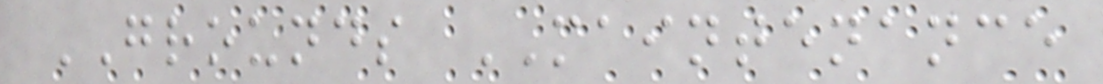GROUNDS MAINTENANCE
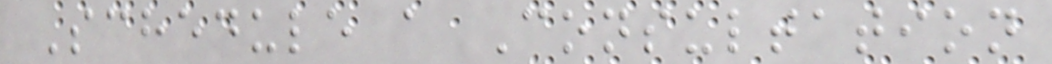Schedule a Consultation
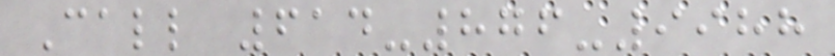Call 614-876-9988
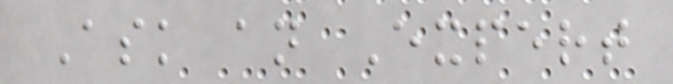Ask an Expert
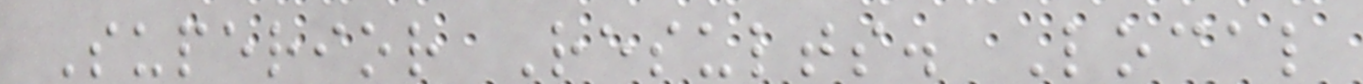Superior Results. Local
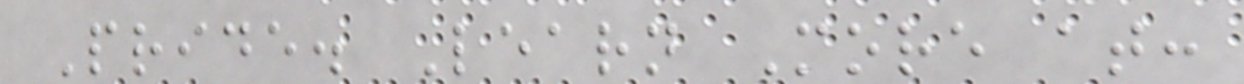Pride. Learn More at:
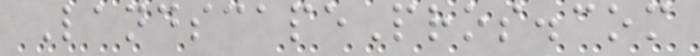LandscapePros.com
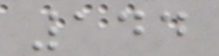144
